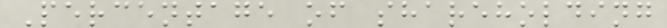Percentage of shareholding
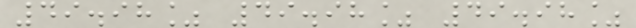49.98% 49.98% 49.98%
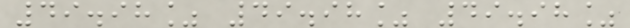49.98% 49.98% 49.98%
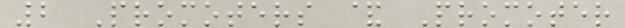2 Promoters & Promoter
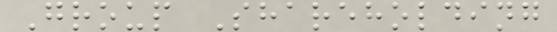Group Shareholding
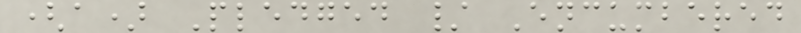(a) Pledged / Encumbered
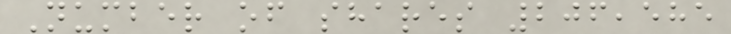Number of shares 206,585
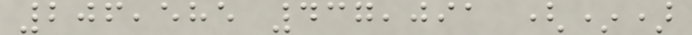206,585 437,091 (*)
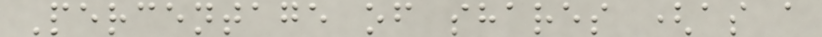Percentage of shares (as a
